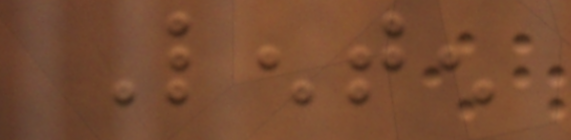Lenten
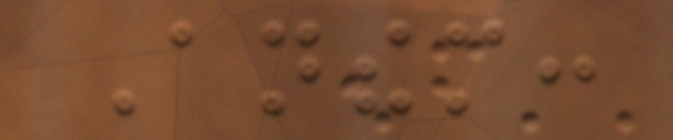Anthem:
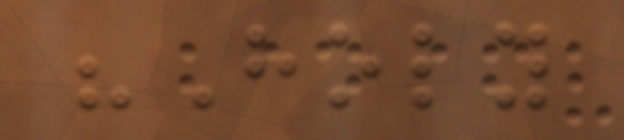"Holy
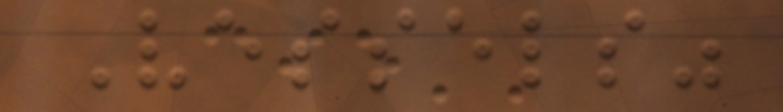Vessels"
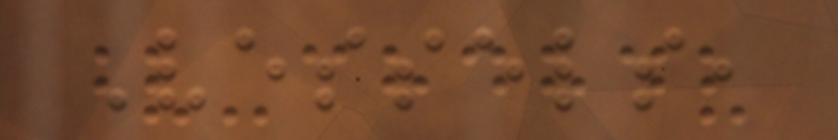Vessels,
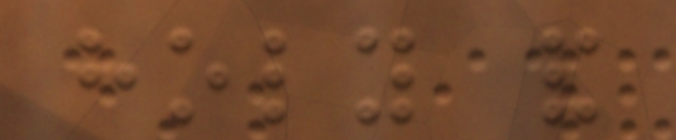holy and
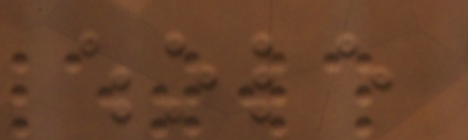whole
